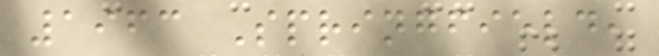1963 Springfield,
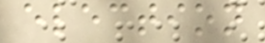election
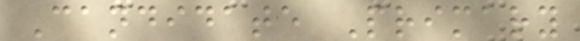Candidate Primary
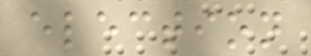election
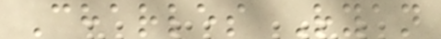Charles Ryan
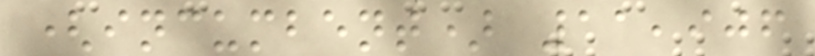(incumbent) 11,906
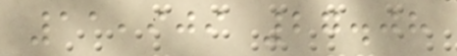11,909 27.08
